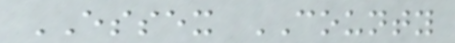ESSEX COUNTY
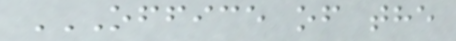OFFICE OF THE
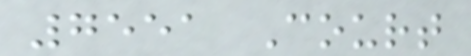7551 Court
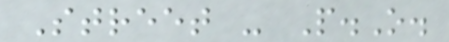Street - P.O.
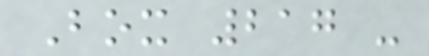Box 217 -
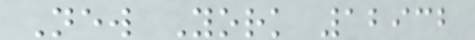New York 12932
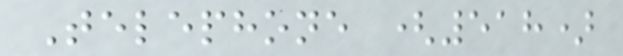Telephone (518)
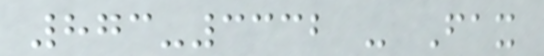873-3332 - Fax
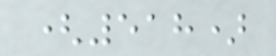(518)
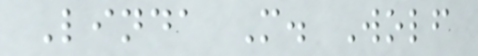Linda M. Wolf
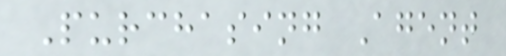Purchasing Agent
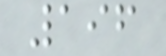196
